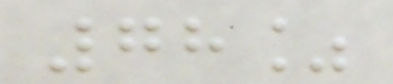78%
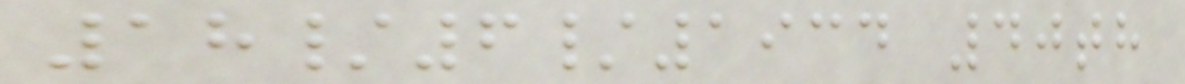18/6/1934 40th
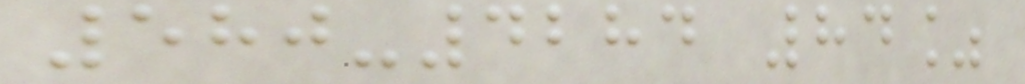580-4284 84%
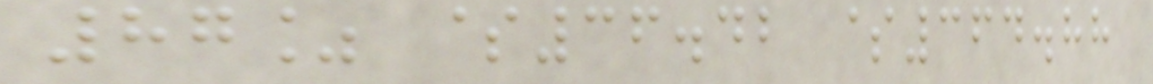87% $36.42 $364.88
